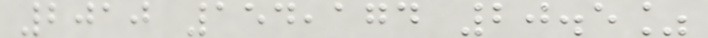2010 154,174 20.5%
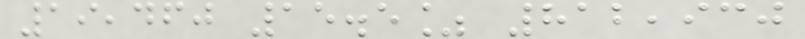19,460 15.5% 812,930
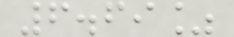6.69%
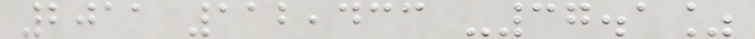2011 112,433 -37.1%
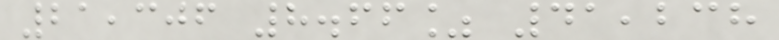21,306 8.66% 41,238
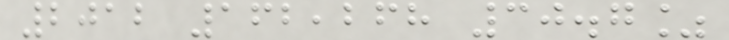2012 162,268 30.7%
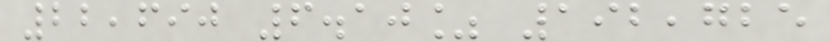22,690 6.10% 192,725
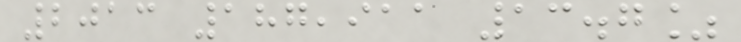2013 187,911 13.7%
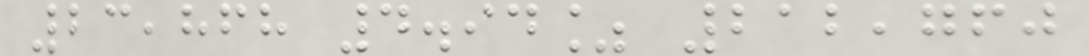23,868 4.94% 212,760
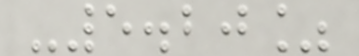-5.20%
